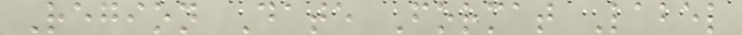Region Date Format Label
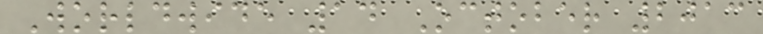Worldwide 14 October 2013
